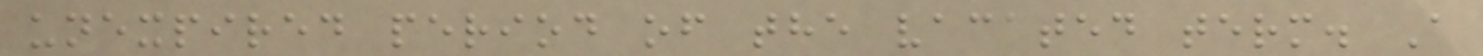unexpired period of the vacated term. A
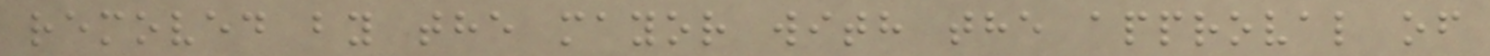removed by the mayor with the approval of
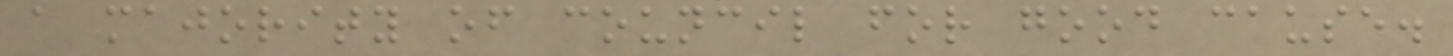a majority of council for good cause.
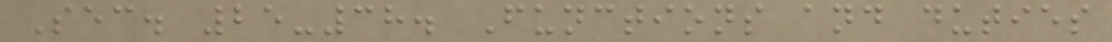Sec. 25-38. Functions and duties
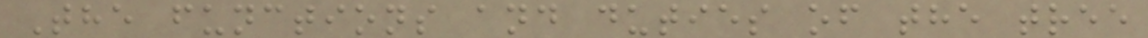The functions and duties of the tree
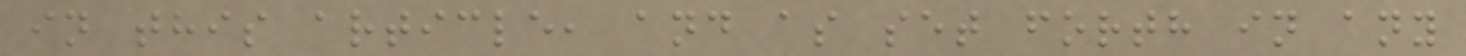in this article, and as set forth in any
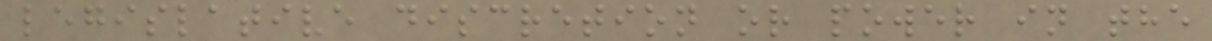legislative discretion or power in the
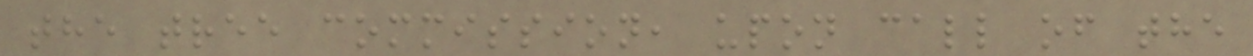the tree commission, upon call of the
